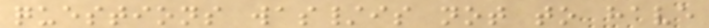questions was/is not to have
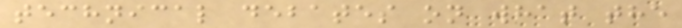technical debates on what the
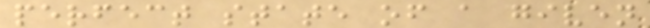perfect state of a given
